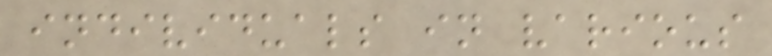individuals in various
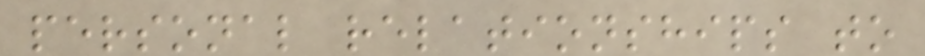personal relationships to
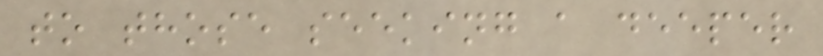to those seeking a deeper
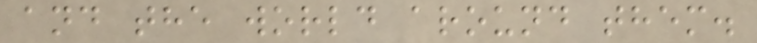and the world around them.
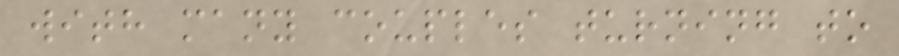with many couples turning to
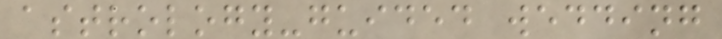astrology-guided wedding
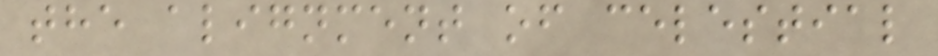the alignment of celestial
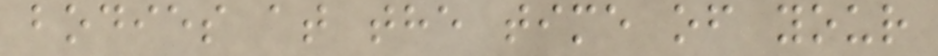bodies at the time of your
